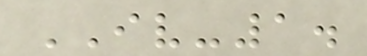IV-1.
